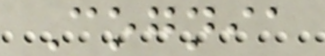Cognia
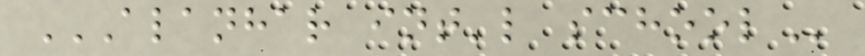ALANHAR INT'L SCHOOL
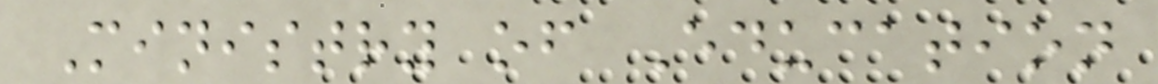Ministry of Education
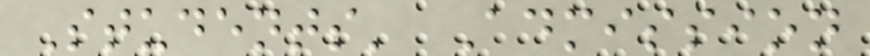Students' Admission
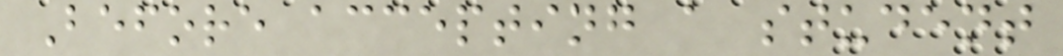Before accepting a student
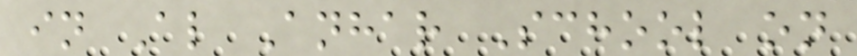in Al Anhar School on
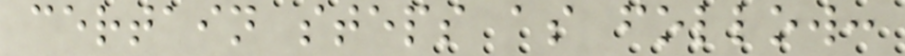certain steps as follow:
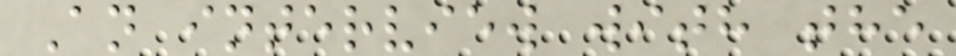An interview with the
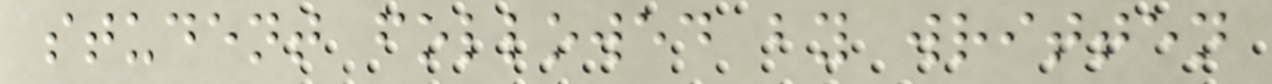student followed by written
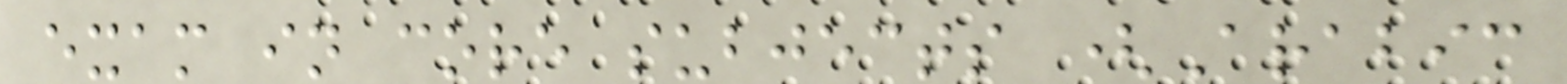exam in core subjects (Arabic
